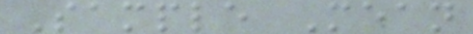Sample Mean
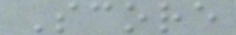Score
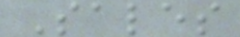Sales
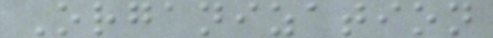Organization
